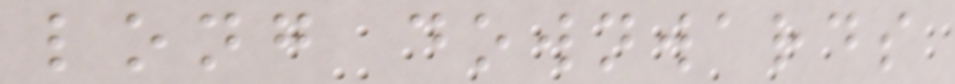long downwards
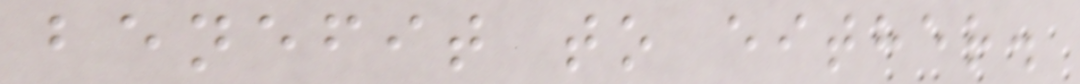benefit to either.
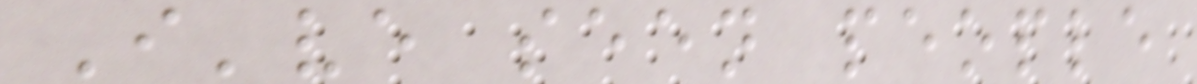I've seen people
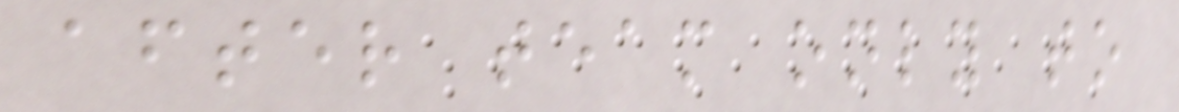after team only to
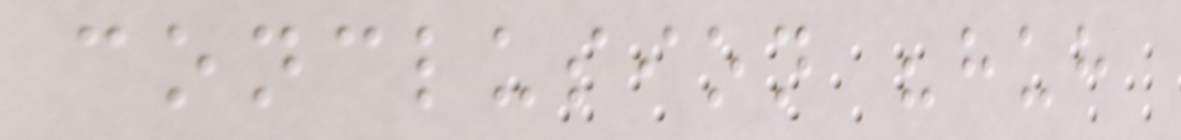conclusion "huh
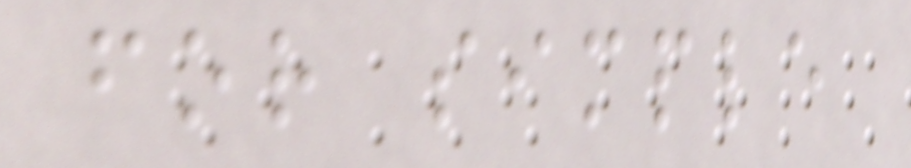for simple
